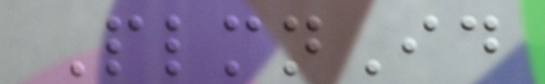PlmnId
